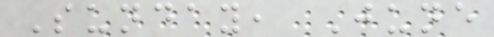Sunday, June
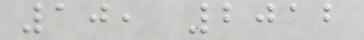10, 2012
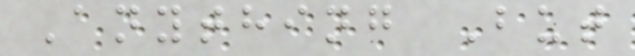Anything But
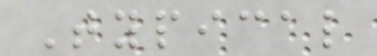Typical
